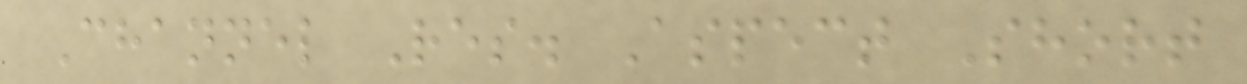Channel Res. Aspect Short
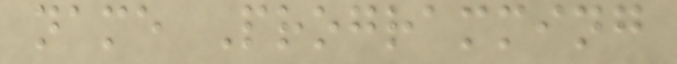name Programming
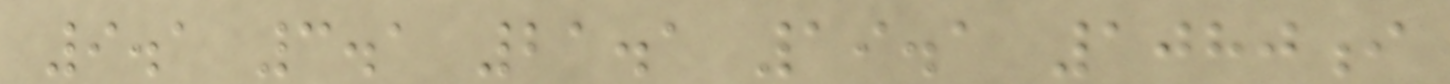9.1 3.1 21.1 19.1 1080i
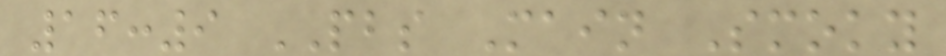16:9 PBS Main Smoky
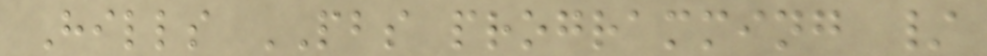Hills PBS programming /
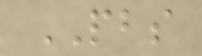PBS
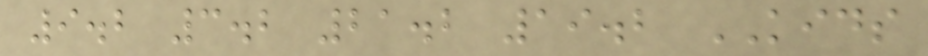9.2 3.2 21.2 19.2 KIDS
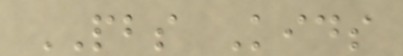PBS Kids
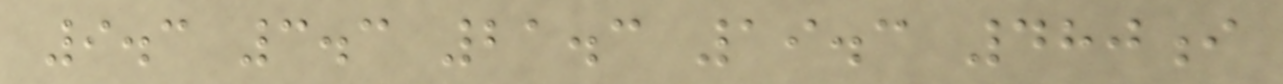9.3 3.3 21.3 19.3 480i
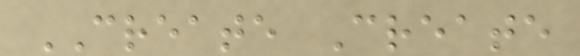CREATE Create
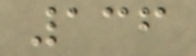136
